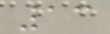13
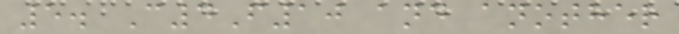5. C4F10 and another
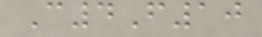C4F10
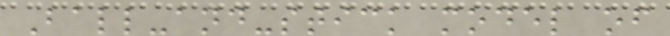Ball-and-stick model of
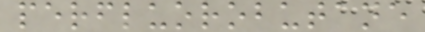perfluorobutane
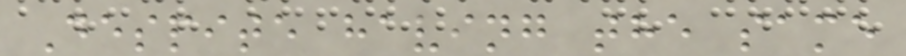Despite having the same
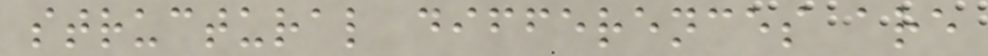structural differences are
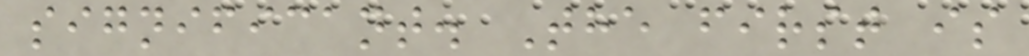significant. The first is
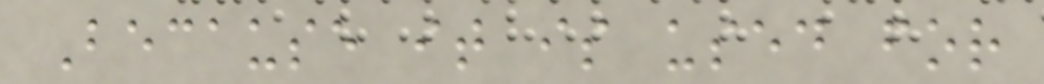Because it is used for
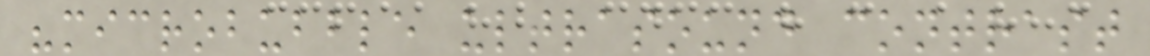"microbubble ultrasound contrast
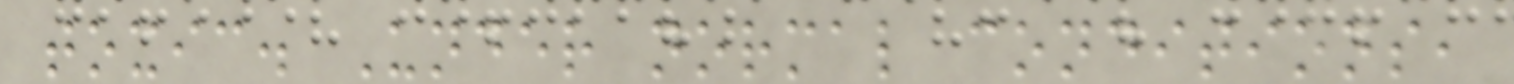toxic. Under normal conditions,
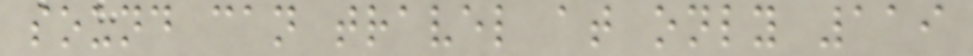sound can travel at only 119
